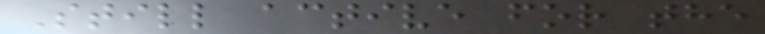Still active for the
